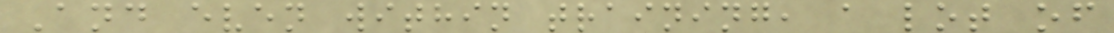And even within training, a lot of
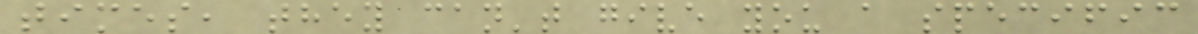times, they can't give you a specific
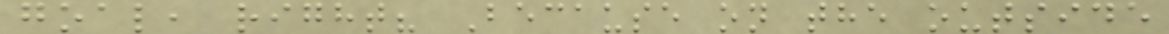goal, right? Because on the outside
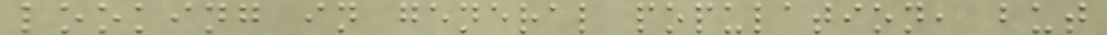looking in general population, but
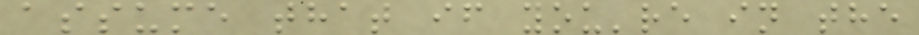assume that if you're in the
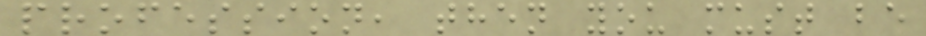profession, then you must be
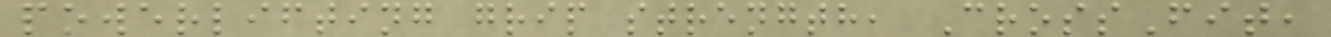powerlifting grip strength, CrossFit,
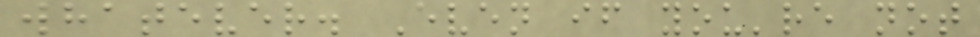whatever. Even if you're not
